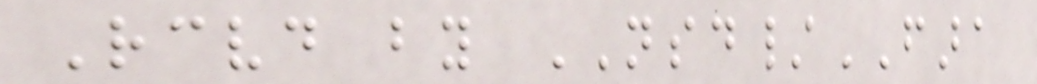Received by NSD/FARA
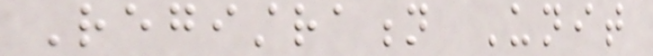Registration Unit
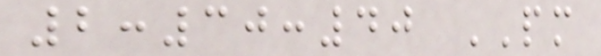2:30:40 PM
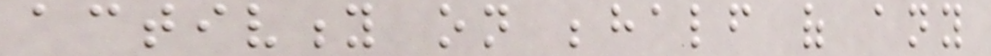activity on behalf of any
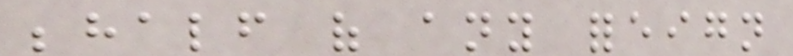behalf of any foreign
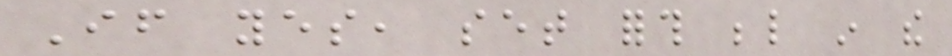If yes, set forth below in the
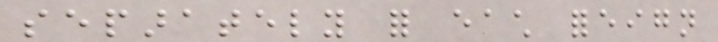separately for each foreign
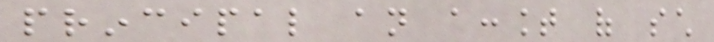principal an account of such
